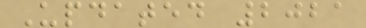Updated 2021
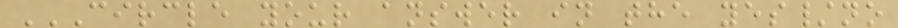CIRCLE YOUR ANSWER IN THE YES/NO
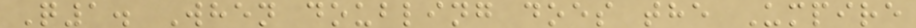Q1. When doubling does the Umpire
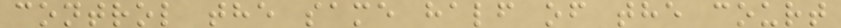control the same half of the court
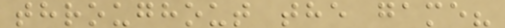throughout the game?
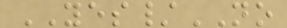YES/NO
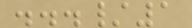.../1
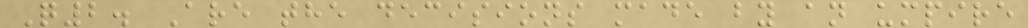Q2. Are the decisions made by an umpire
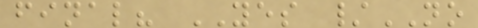final? YES /NO
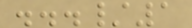.../1
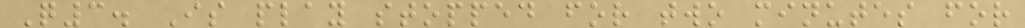Q3. Is play stopped for two minutes for
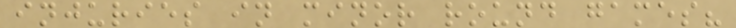injuries in minor round games?
